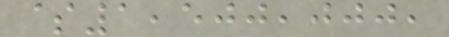$1,500,000,
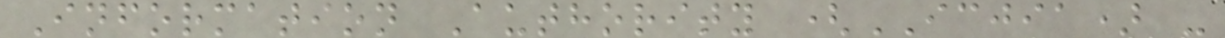Information Authority (ICJIA) -
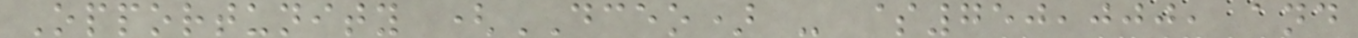Opportunity (DCEO) - $750,000, and
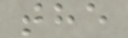the
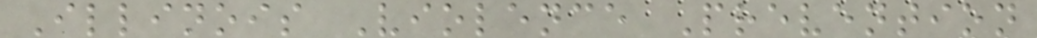Illinois Violence Prevention
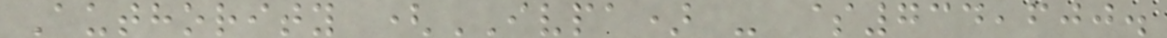Authority (IVPA) - $734,600.
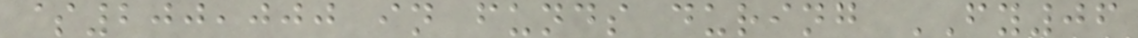$200,000 in funds during FY06
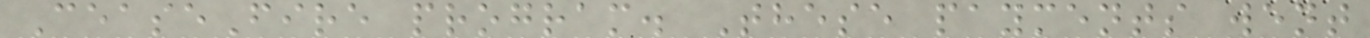CeaseFire program. These payments went
